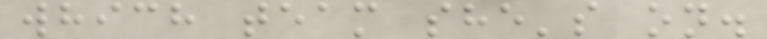which team she's on.
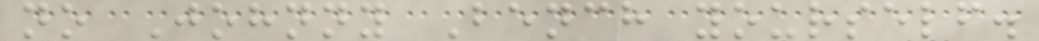no Johnny Bench yourself.
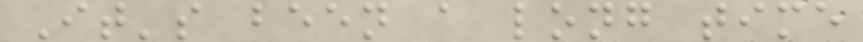It's been a long time
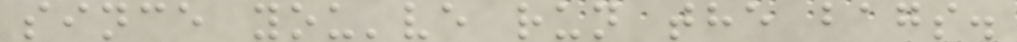since you've run the bags.
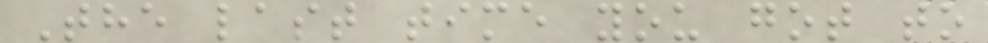The last time you got to
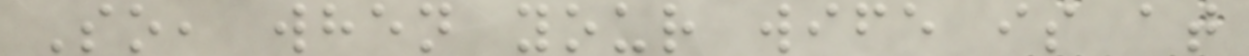So, when your wife is at
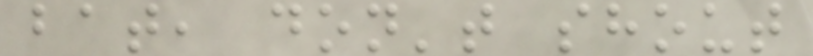bat, don't shout
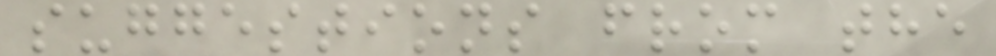suggestions from the
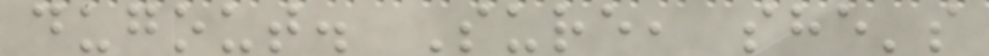dugout. Sure, she's
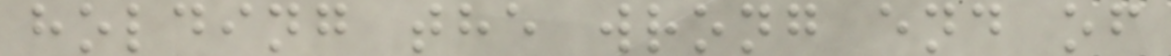holding the wrong end of
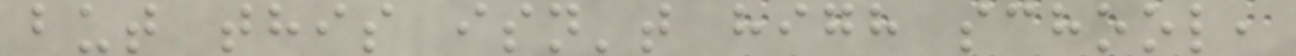but this isn't high school,
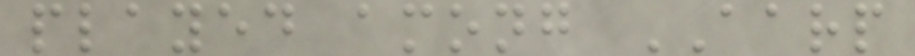played among AARP
